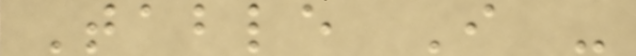Table I -
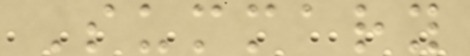Summary
